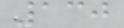130
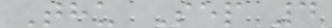Thu Sep 4
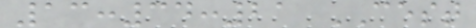13:34:21 CEST
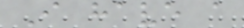I have a
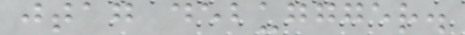jtag debuggger.
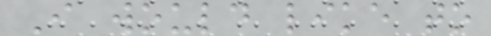I would like to
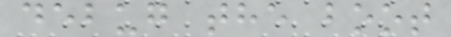debug the boot
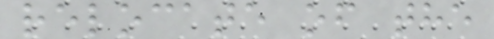relocate of the
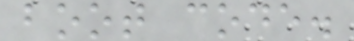boot code.
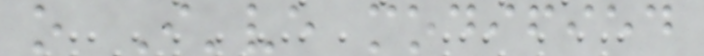o I've modified
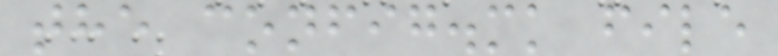the config.mk file
